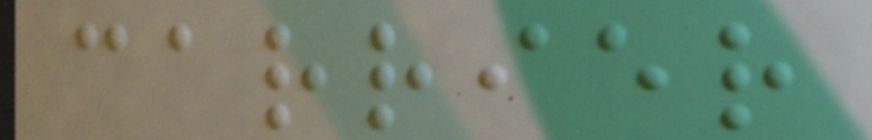carrier
